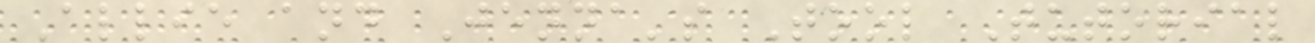Allie and Jenna's Tool Tutorial
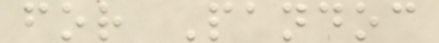for Pandoc
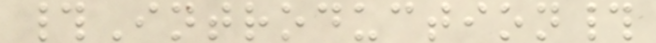#Introduction#
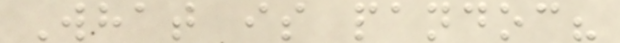What is pandoc?
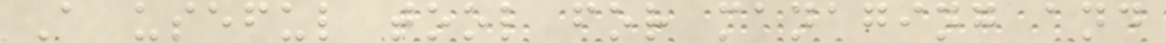A useful tool for managing and
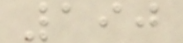190
